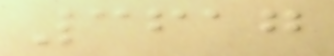3617
